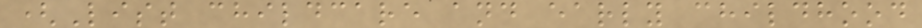(List childcare and early childhood
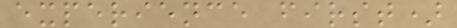experience first)
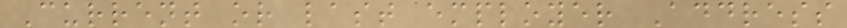Current or last employer Address
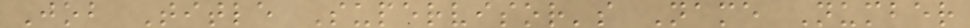Job Title Supervisor's Name Number
